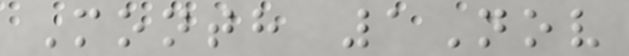Month 1Nov
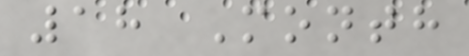18 Month
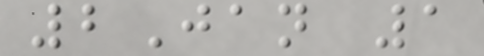2Jan 1
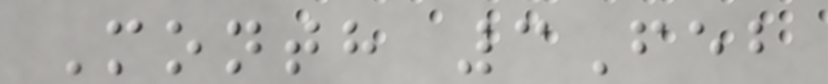Month 3Feb
